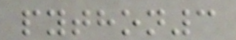python3
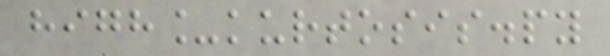high_kurtosis.py
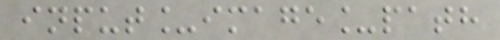input_image_path
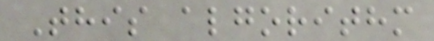This algorithm
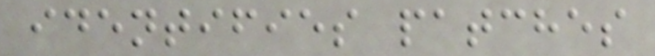identifies patches
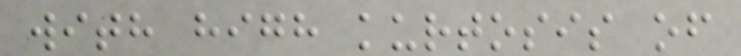with high kurtosis of
